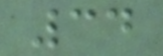34
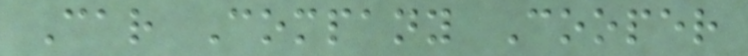Car Company Cooper
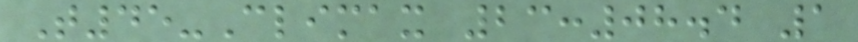T45-Climax 23:08.4 1
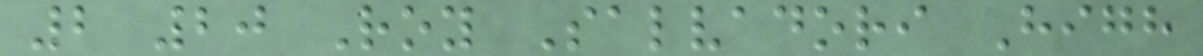2 20 Roy Salvadori High
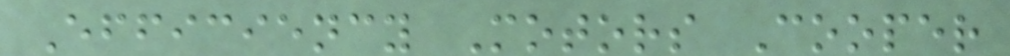Efficiency Motors Cooper
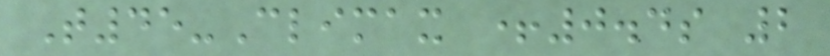T45-Climax +0.4s 2
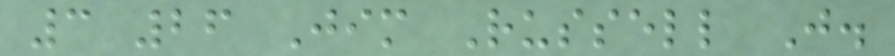3 26 Jim Russell J.
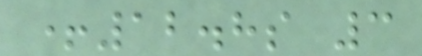+12.8s 3
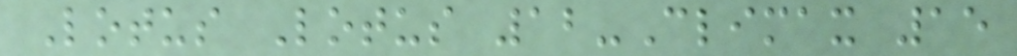Lotus Lotus 12-Climax 15
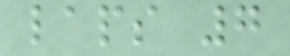laps 7
